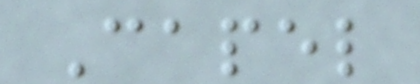Capel
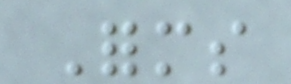Forms
